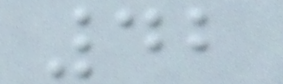42
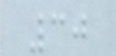30
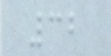32
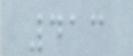413
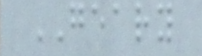GEARY
